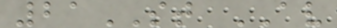21ST AV
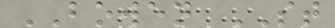BOWEN ST
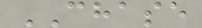CHASE
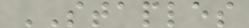STAPLES
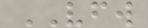VFW
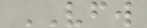VFW
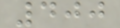400
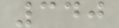340
